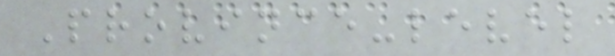Province-level
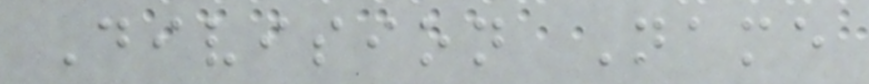Division Name
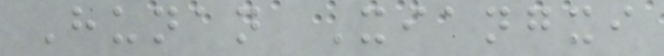Hunan Xiangxi
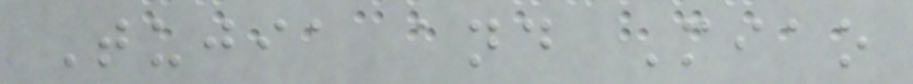Tujia and Miao
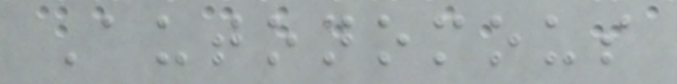Autonomous
